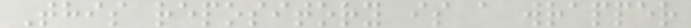This repository is a wrapper
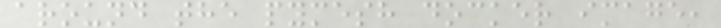around the pymesh docker image,
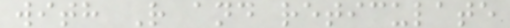with R and reticulate
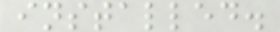installed.
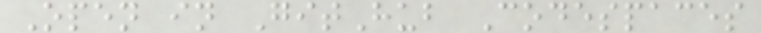Open in GitHub Codespaces
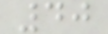40
